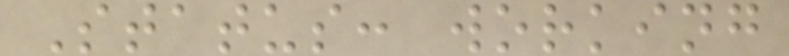Status: working
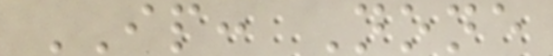IP: None
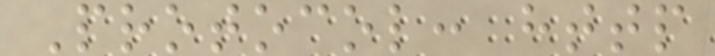Protocol: http
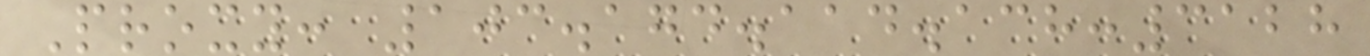Proxy: 103.174.114.138:3128
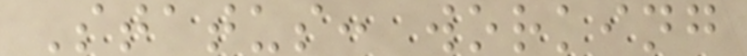Status: working
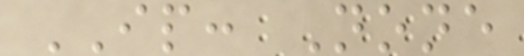IP: None
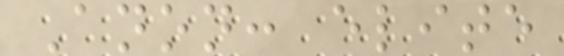Anon: elite
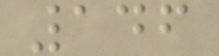146
